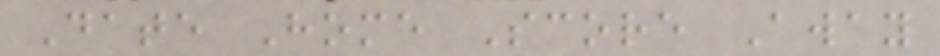Date Home Score Away
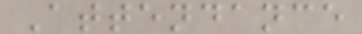Attendance
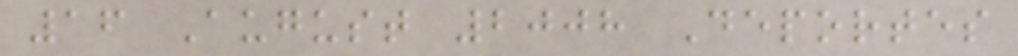16 August 2008 Deportes
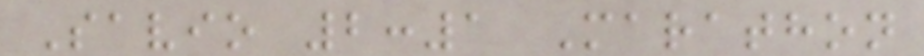Savio 2:1 Marathon
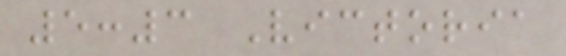5:3 Victoria
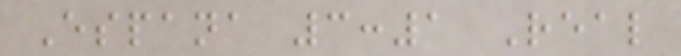Espana 3:1 Real
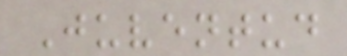Juventud
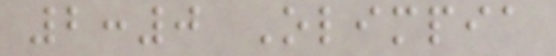2:0 Olimpia
